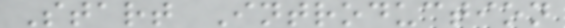Start Introduction
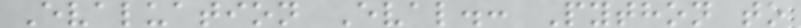Evaluation Eval.: Python to
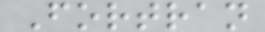Fortran
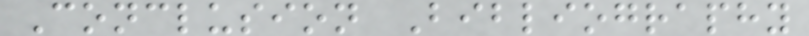Conclusion Bibliography
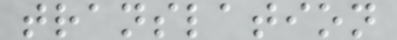translation
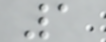1
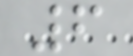6
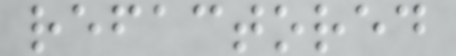refactored
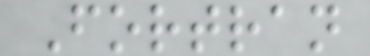Fortran
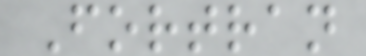Fortran
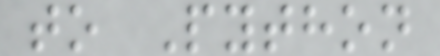to Python
